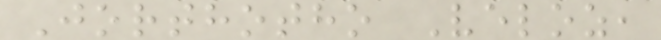Jorthotho Veloz,
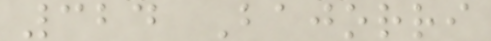324 Bajorri
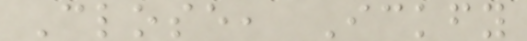Close, Ickfy
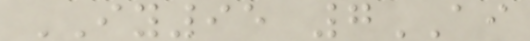IY95 7AI
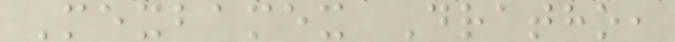Mexbamex Dratho,
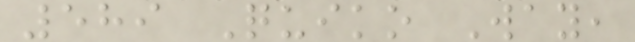589 Quiko Way,
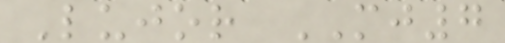Lujor MJ7
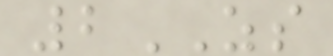2ZS
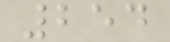254
